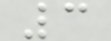3
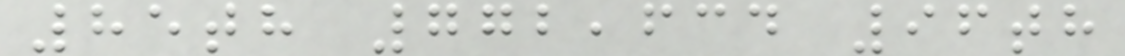85th 772,634 96th
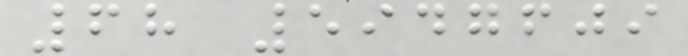68 5947609
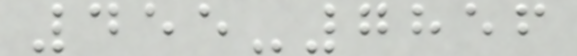455-7856
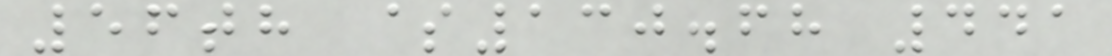56th $130.68 441
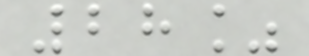28%
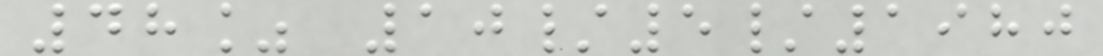48% 10/5/1980
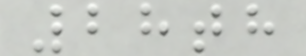28th
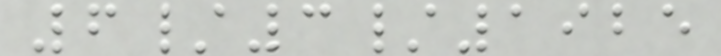6/3/1925
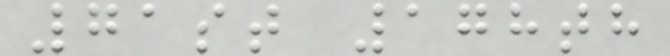71st 178th
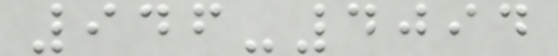946-4094
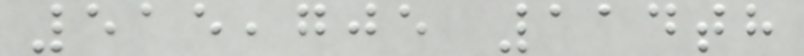515,705 114th
